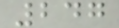247
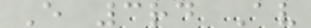E 3rd Av
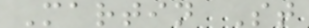Martin St
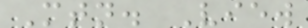Mtn. View
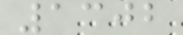1302
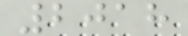2018
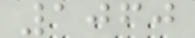1060
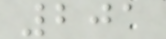201
